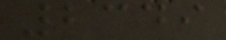2349
